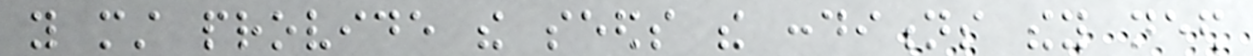you must provide the seeds the conditions they need
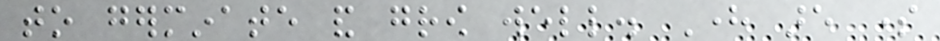to germinate and grow well. Here are some
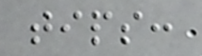tips:
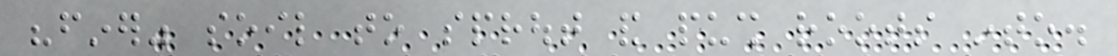"finer" soil to sprout and push roots into.
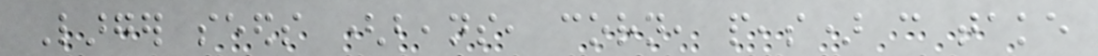Larger seeds (beans, corn, peas) can take
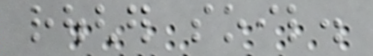rougher soil.
